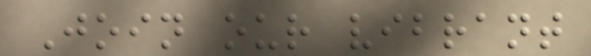Join our vibrant
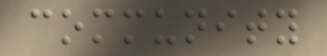community
